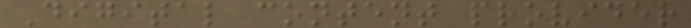Digital content provider
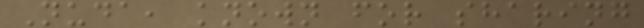Nuda, known for sharing
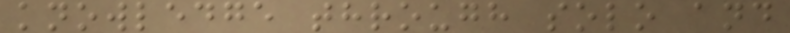knowledge through solo and
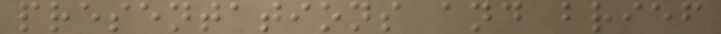presentations and brief
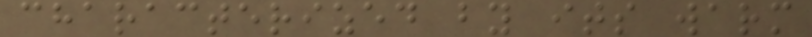characterized by its warm
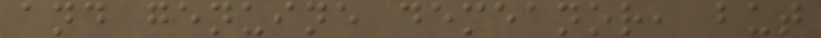and genuine demeanor, but
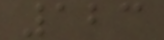123
